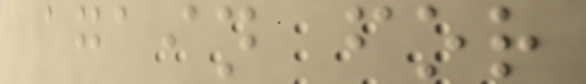again for
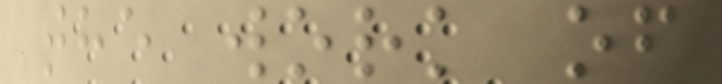the work of
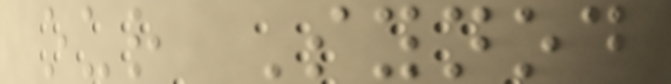our Synod
